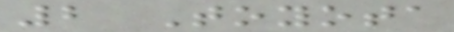2 Toyota
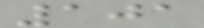101
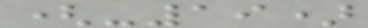(-19)
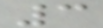3
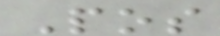Pos
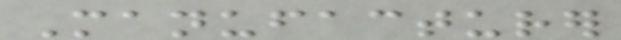Manufacturer
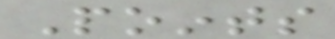Points
